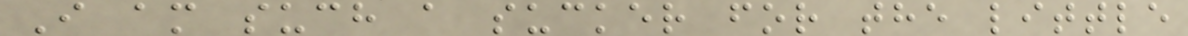I am such a sucker for the little
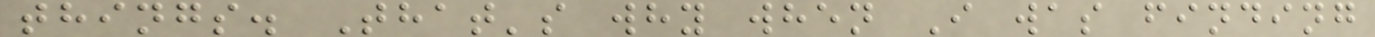things. That's why when I was finding
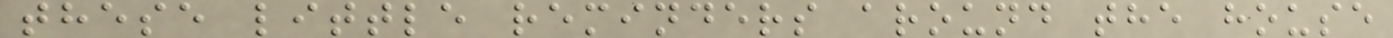these little reminders around the house
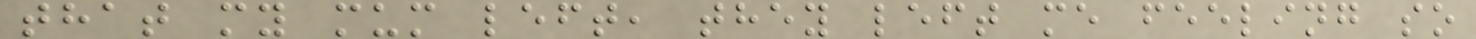that my mum left, they left me feeling so
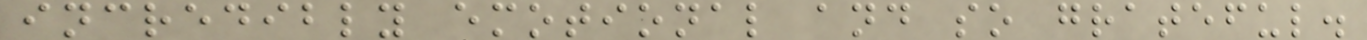incredibly emotional and so grateful.
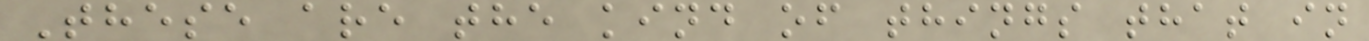These are the kind of things that in
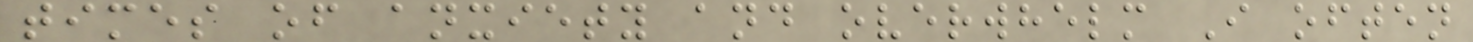times of anxiety and overwhelm I often
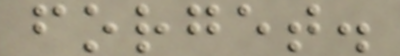forget.
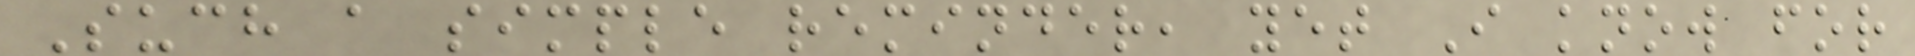Such a simple reminder, yet I know for
